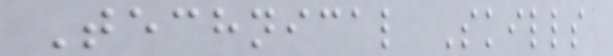Technical Skills
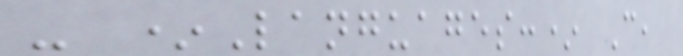- *Languages:* C,
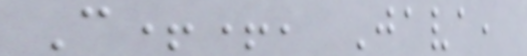C++, Java,
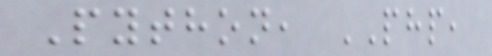Python, PHP,
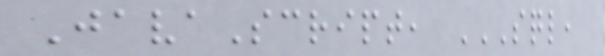JavaScript, SQL,
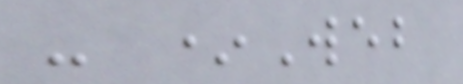- *Web
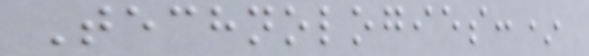Technologies:*
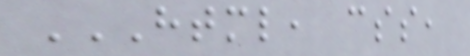HTML, CSS,
